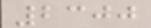2300
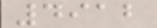4912
